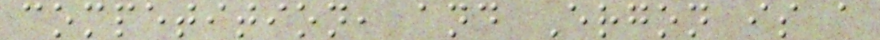competition, and Ergon is a
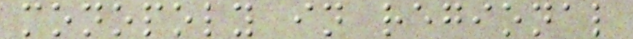monopoly in regional
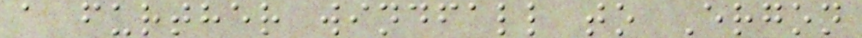a further windfall to Ergon
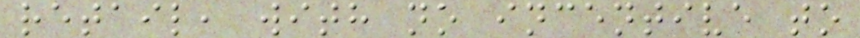retail, with no incentive to
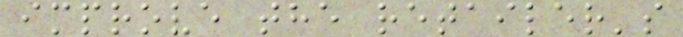improve the retailer's
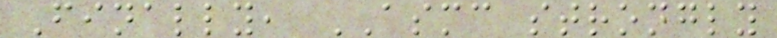Finally, ASMC strongly
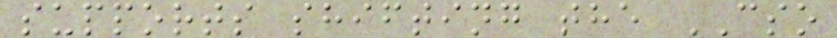supports shifting the CSO
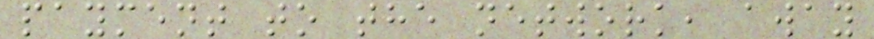payment to the network, away
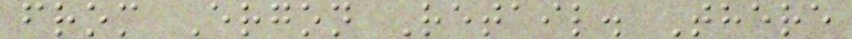from Ergon Retail. There
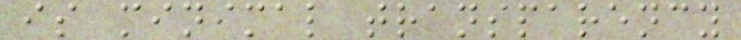is minimal transparency
